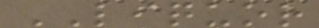LIQUOR
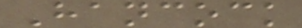Hancock
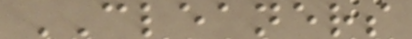CLEANERS
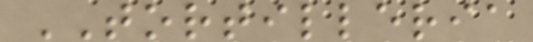TORTILLERIA
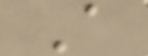A
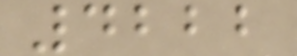4222
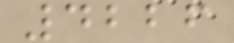4226
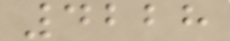4228
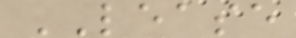LEASE
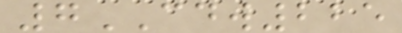7CDW225
